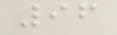96
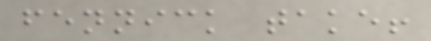fennick take!
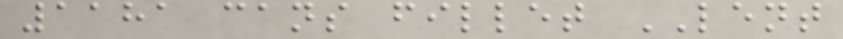1181 cans fillet LENT
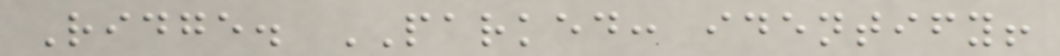Ridge. PARKED: identify!
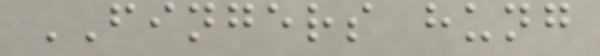FINGERS hung
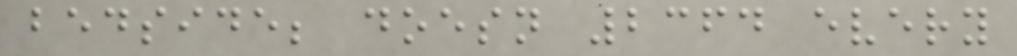bedside; doesn 2364 every
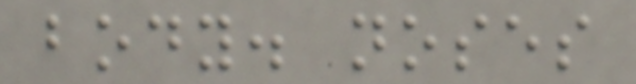body. noses
